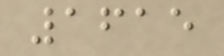1615
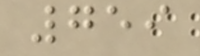759
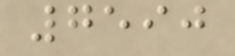7590
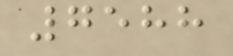7588
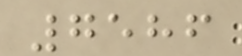7586
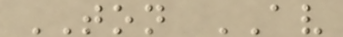TON AV
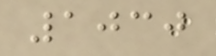1030
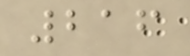216
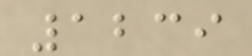1239
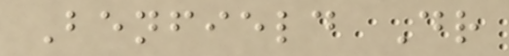Benfield Dr
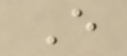E
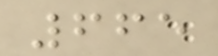665
